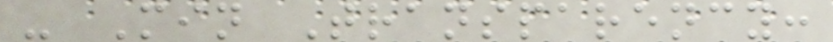- Min Transparency:
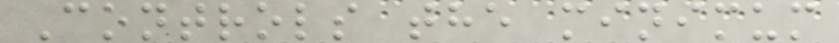Controls the minimum
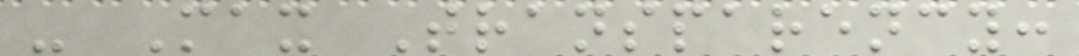- Max Transparency:
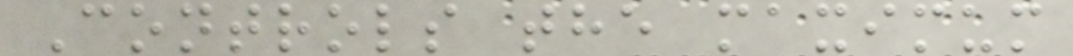Controls the maximum
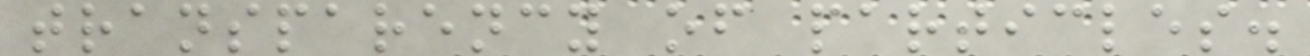transparency of particles.
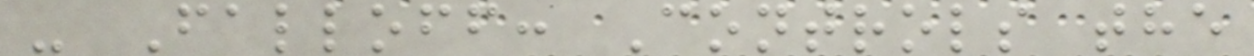- Falloff: Controls the
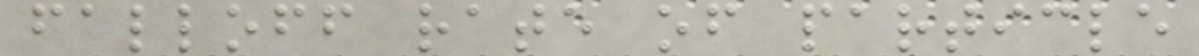falloff rate of particle
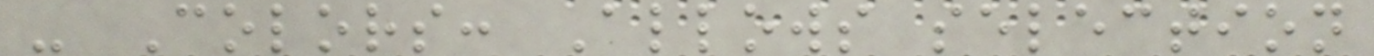- Colors: Allows selection
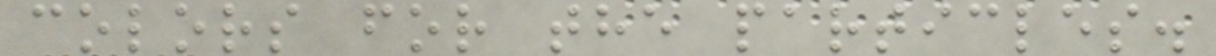colors for the particles.
